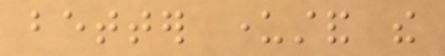better understand the
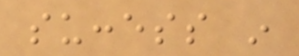success in
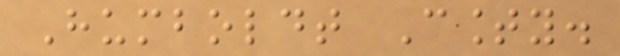Humboldt County.
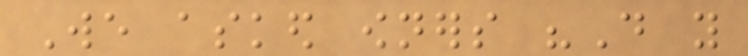We asked owners "Do you
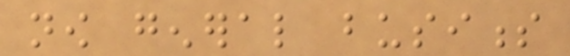now general business
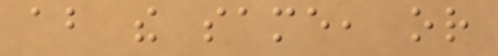about the same, or
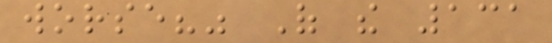worse?" Of the 131
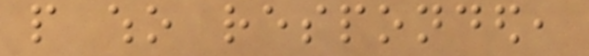people who responded,
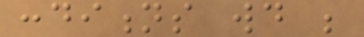conditions would be
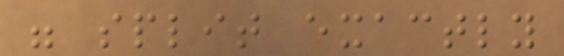were split exactly
